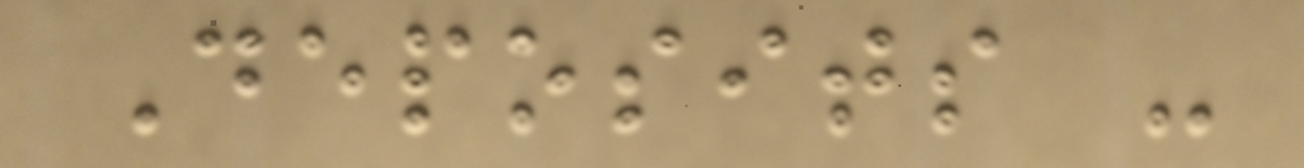Deposits -
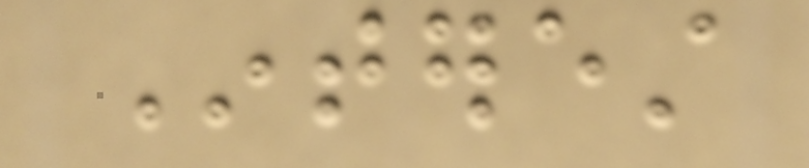Interest
